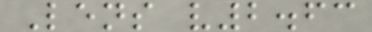Lens v2.63
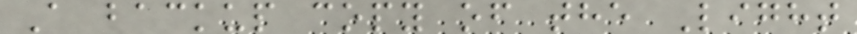A backup copy of the Light
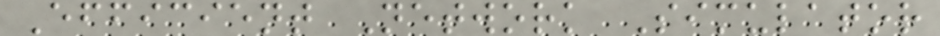Efficient Network Simulator
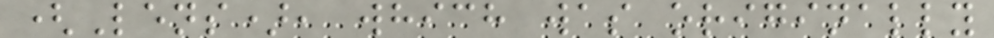(Lens), which was originally
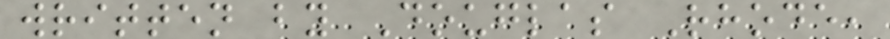written by Douglas Rhode,
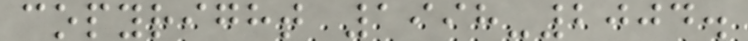copyright 1998-2004.
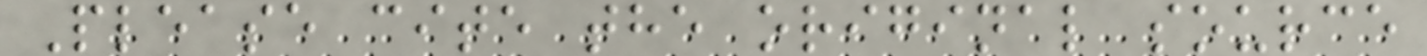Please cite the original source
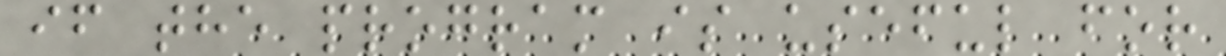if the program is useful for
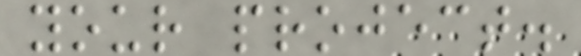your project.
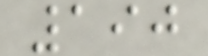190
